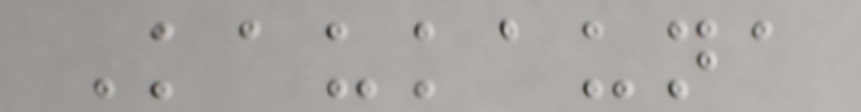Kaukauna
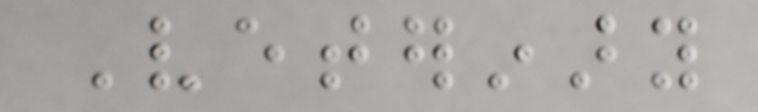Veterinary
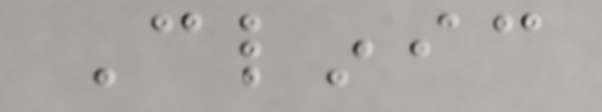Clinic
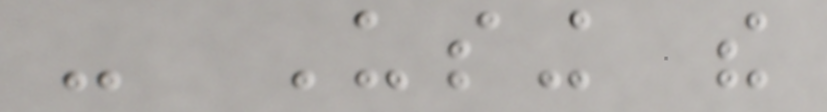- Using the
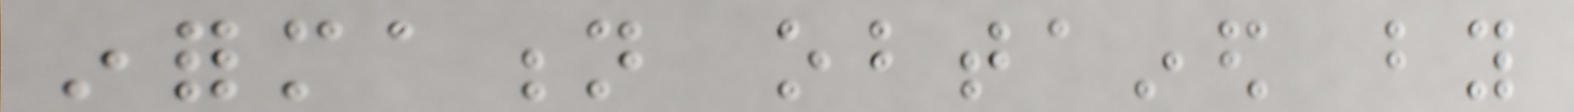information obtained by
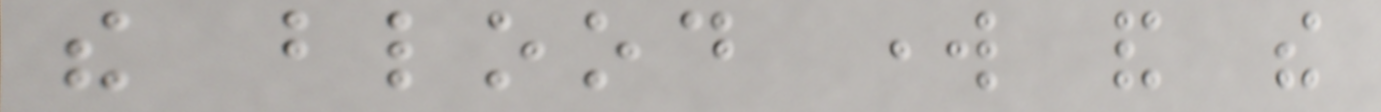the blood work and the
